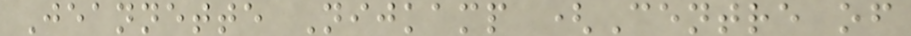Jeannette Nijkamp (Centre of
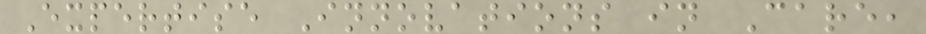Expertise Innovations in Care,
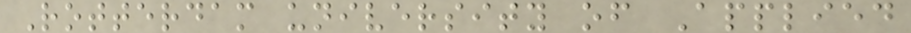Rotterdam university of Applied
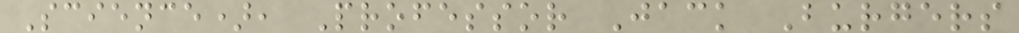Science), Professor Jack Burgers
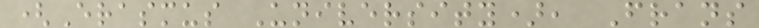(Erasmus University), Frans
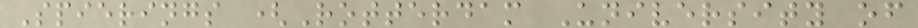Spierings (Rotterdam University of
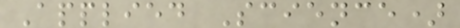Applied Science)
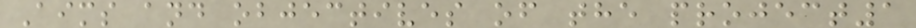Aims and objectives of the project1
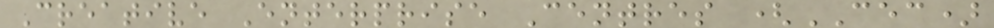Creative Enterprise Centres (CEC)
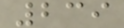239
